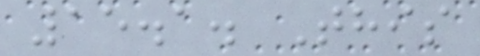15.1. This
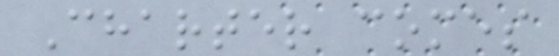Charter comes
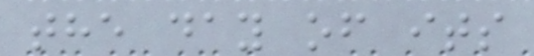the day of its
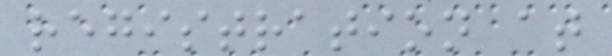registration at
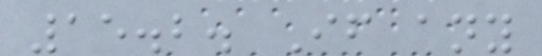15.2. If any
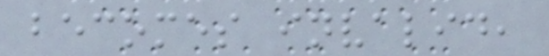becomes invalid,
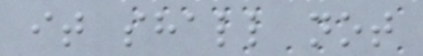it shall not
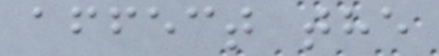affect the
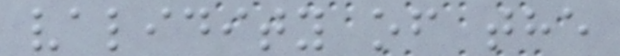validity of the
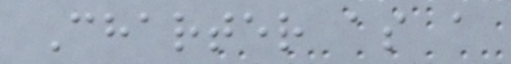Charter as a
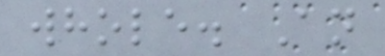whole. An
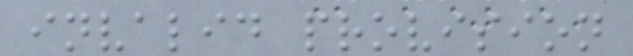invalid provision
